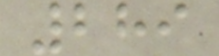289
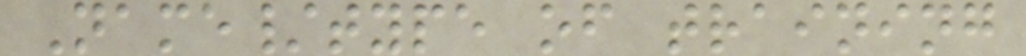Name/type of training
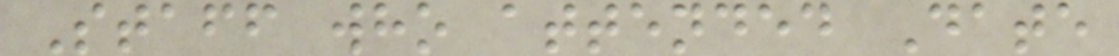Staff who attended Date
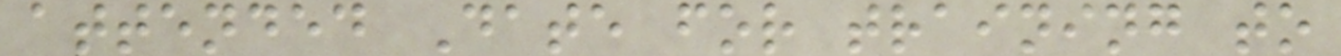attended Date for training to
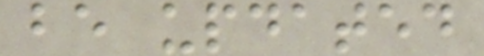be updated
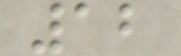12
